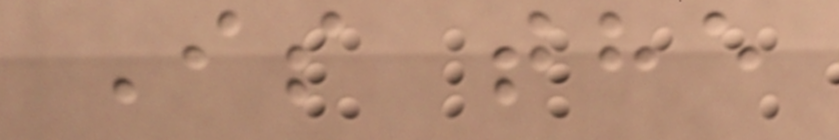Is the
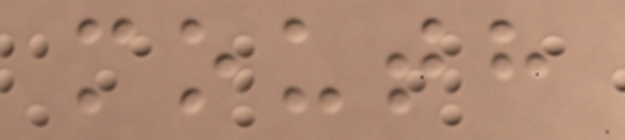mouth
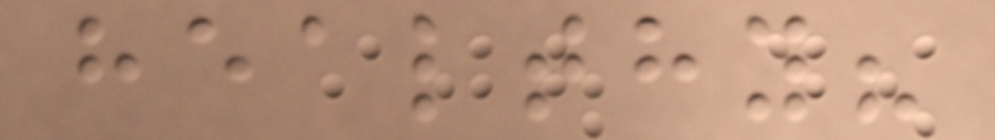healthy?
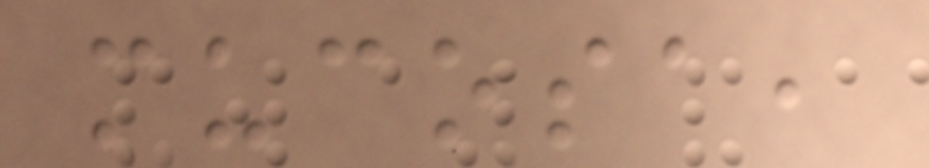mucosa,
